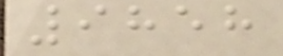9858
